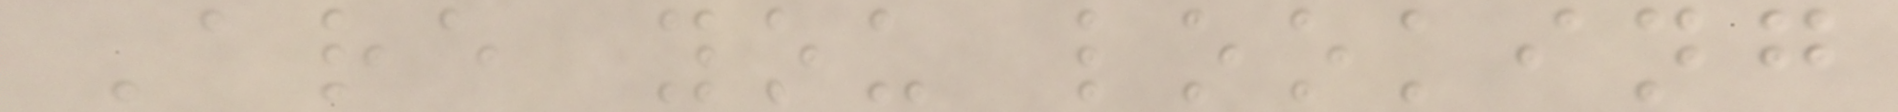Are you looking
